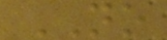NO
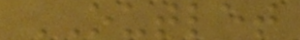OUTLET
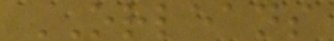ORLEANS
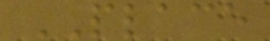PLACE
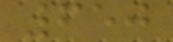650
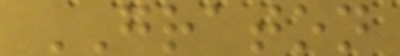GRATON
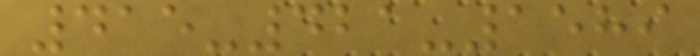415-421-1589
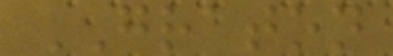GRATON
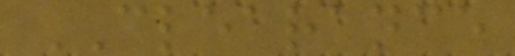CLEARANCE
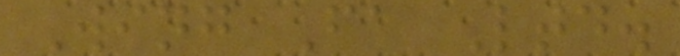Wing Fa Ltd.
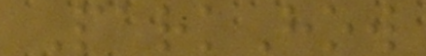ParkHow
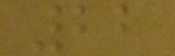22
